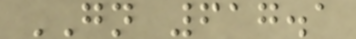GN 617.1
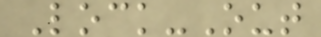Lock-Out
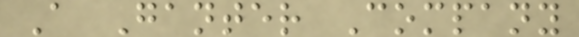A Ganter Company
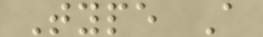Type A
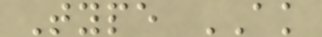Type AK
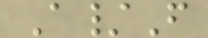A/F
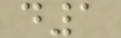d1
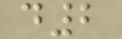d2
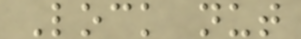Lock nut
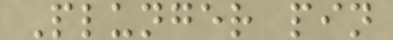Plunger pin
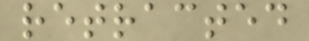retracted
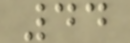44
